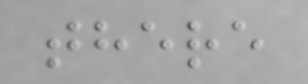there
